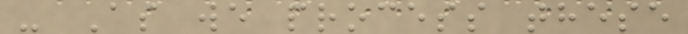- As we process these
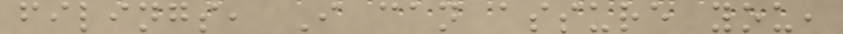filings, I can assure you,
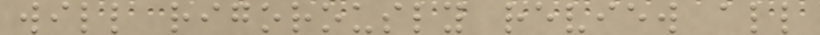will rigorously review all
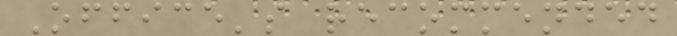Office's recommended
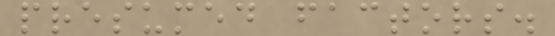presumed factors.
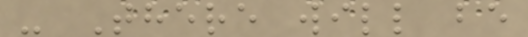- There will be
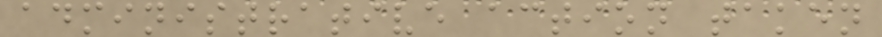administrative action taken
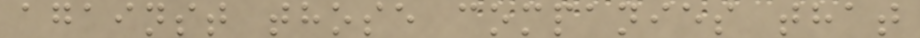against those companies that
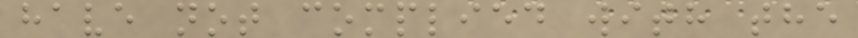have not complied with the
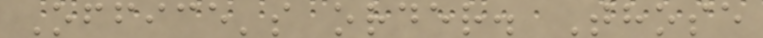Office's order. Those
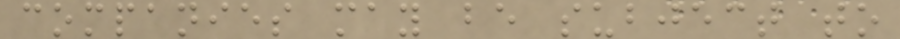companies may be subject to
